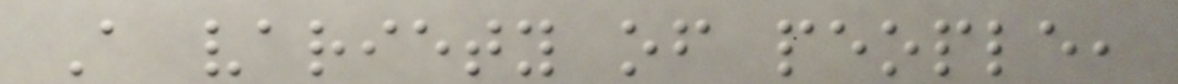A variety of people,
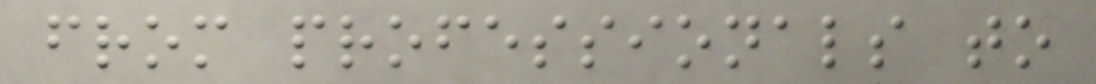from professionals to
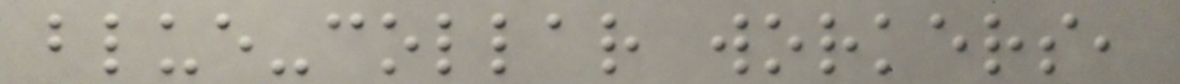blue-collar workers,
